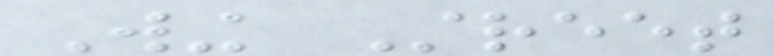Wing Street
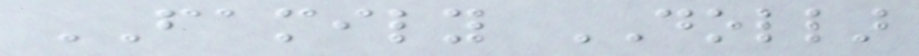FAMILY DOLLAR
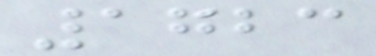1723
